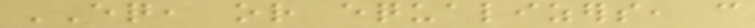EQ, or equalizers, can
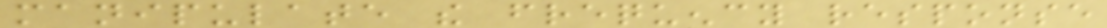manipulate the frequency response
